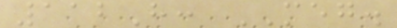112H: MEG.
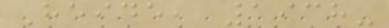Heide, 1938-
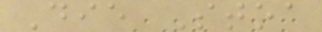Die Stoa
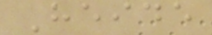Heide
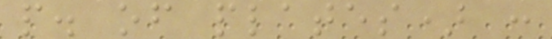p. of plates) :
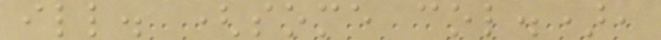ill. (some col.),
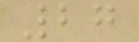27
